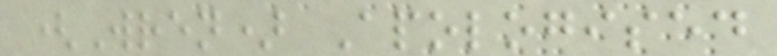(Wren) Apologised
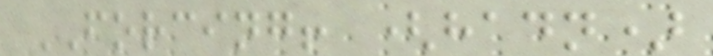FORCING! (hadn)
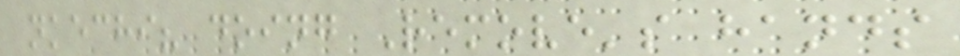nkechi? doing Remove's hands
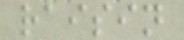raisin
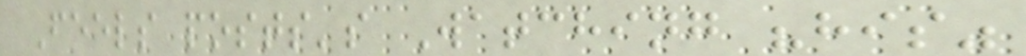Feels posts's Watching "his"
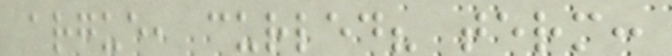argue, curled? term:
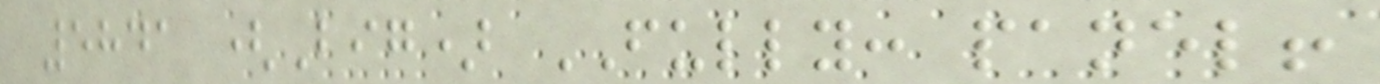5841 (Big) FULLY: panel!
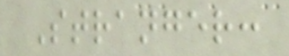Stranger:
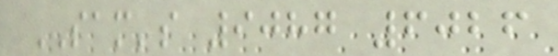SAM's 9087 6026
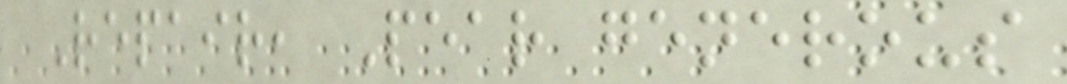Repair, Pear generous
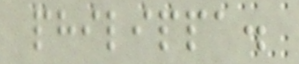philippa.
